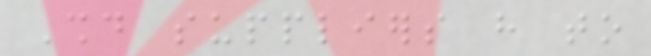Should suppliers have to
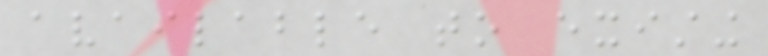available to existing
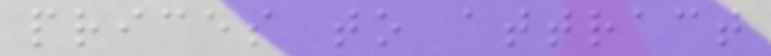prices to attract
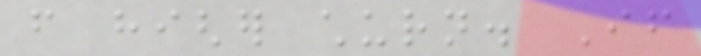from higher churn. If
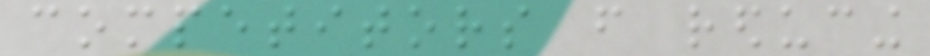competitors from reducing
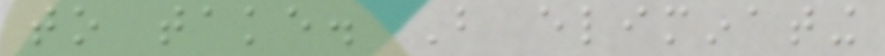to take. But eliminating
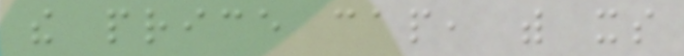the price cap, with its
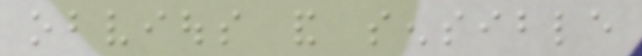obvious and sensible
